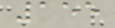155
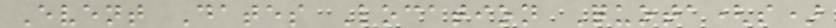Event Dates Location Quota(s)
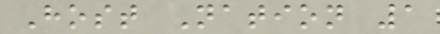Host Nation 1
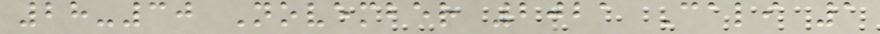28-30 November 2021 Cali 1
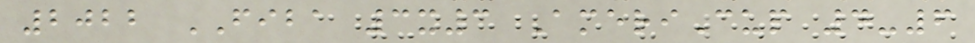2022 FIBA 3x3 AmeriCup 4-6
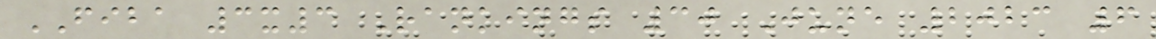FIBA 3x3 Rankings 30 June 2023 6
